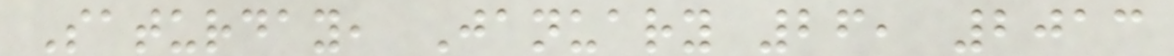Saturday, January 26, 2013
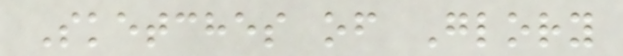Sketches of Glory
